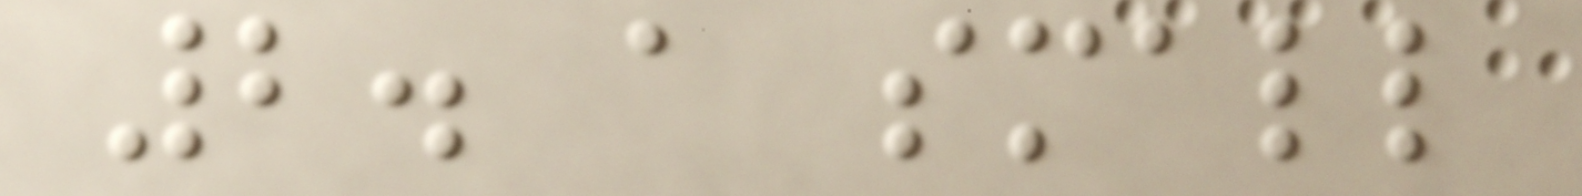2. a small
